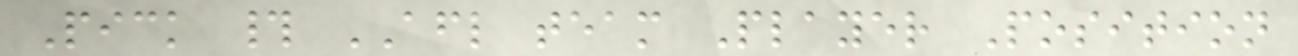Pick # AFL team Player Position
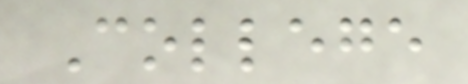College
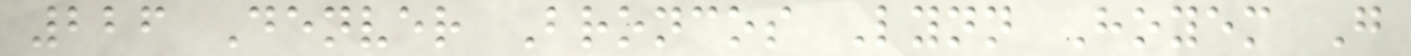226 Denver Broncos Lynn Hoyem G
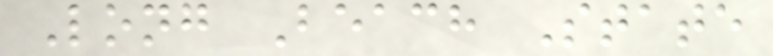Long Beach State
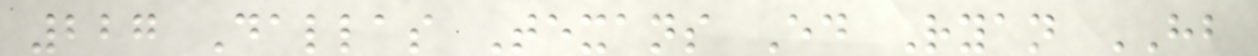227 Dallas Texans Ed Ryan HB
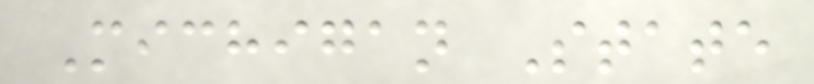Michigan State
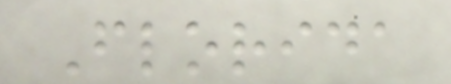Florida
